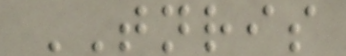TNRIS
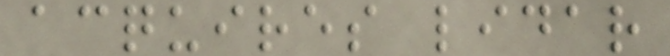acquires lidar
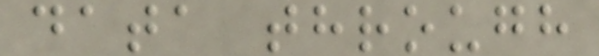data through
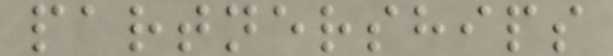partnerships
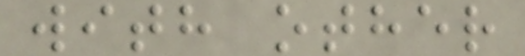with other
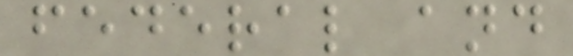federal and
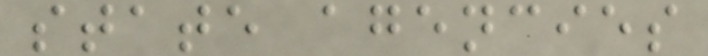state agencies
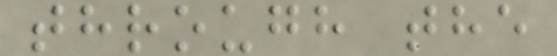through the
